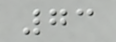73
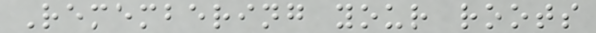Remembering your roots
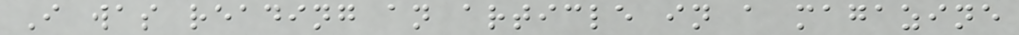I was reading an article in a magazine
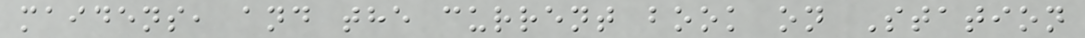maidens, and the current book on Station
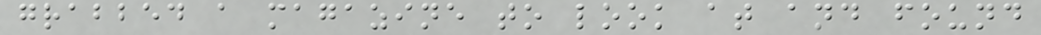grabbed a magazine to look at and found
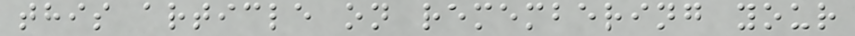this article on remembering your
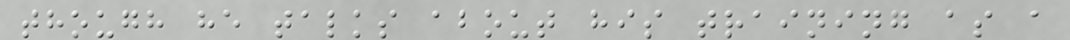though he talks about his training as a
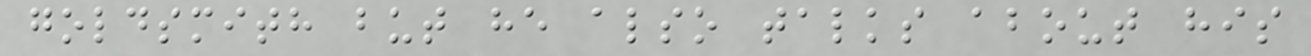goldsmith but he also talks about his
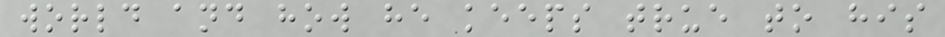world and how he keeps true to his
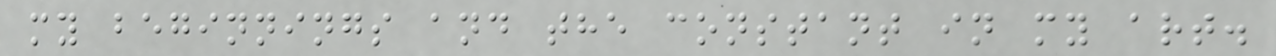my beginnings and the constant in my art.
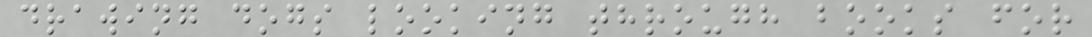drawing dogs looking through books for
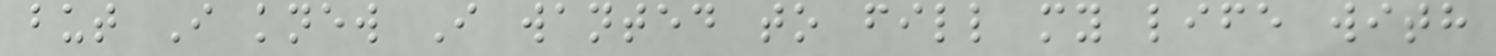but I knew I wanted to fill my life with
